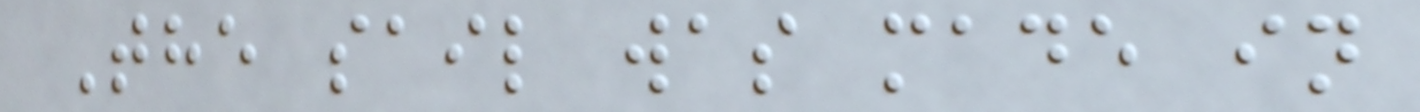The sail was made in
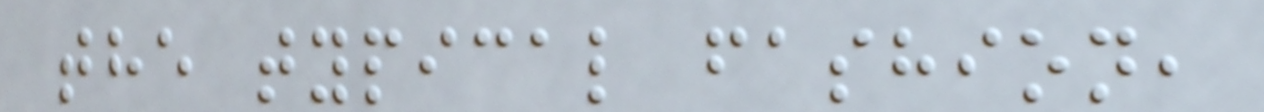the typical fashion,
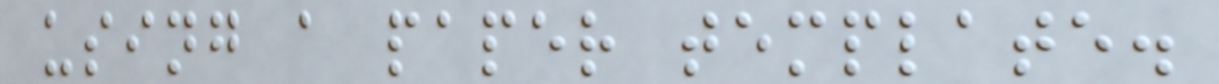using a paper template.
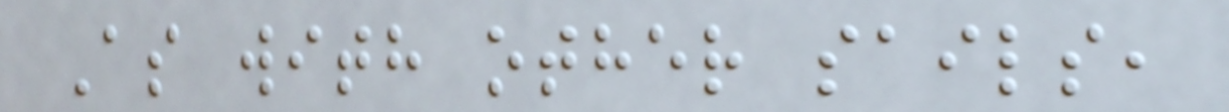As with other sails,
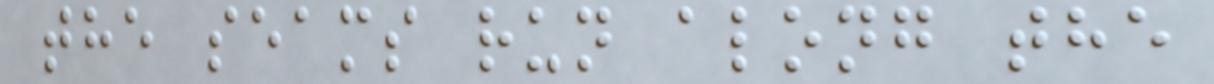the seams run along the
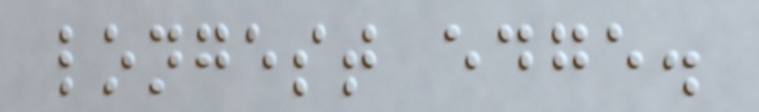longest edge.
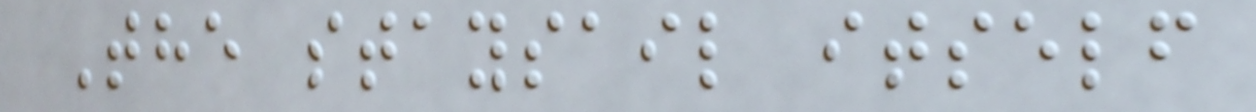The staysail itself
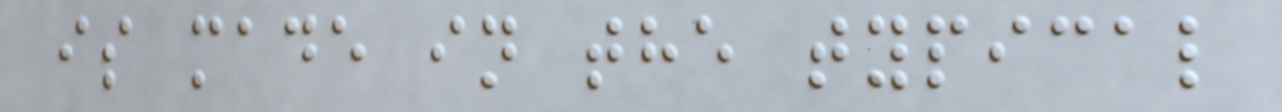is made in the typical
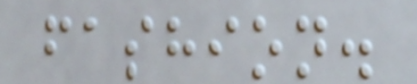fashion.
